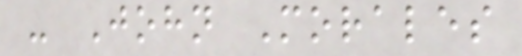- John Morales
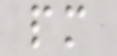pm
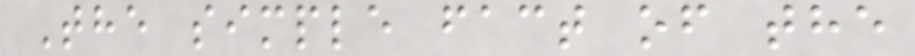The simple fact of the
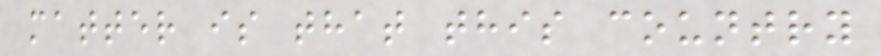matter is that this country
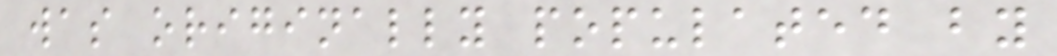was originally populated by
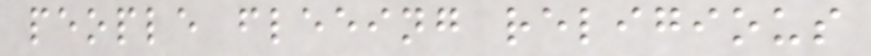people fleeing religious
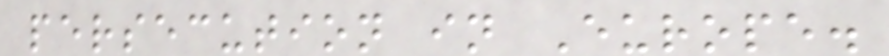persecution in Europe.
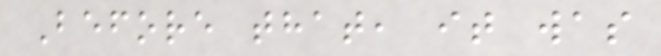Before that, it was
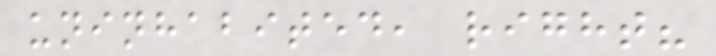uninhabited, right?
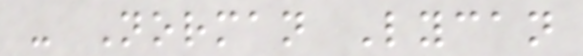- Norman Lycan
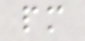pm
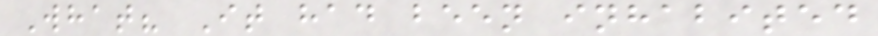What? It had been inhabited
